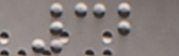32
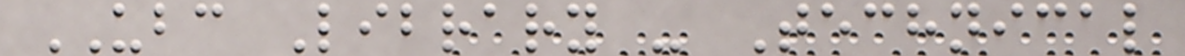UBC Library - Technical
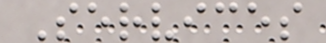Services
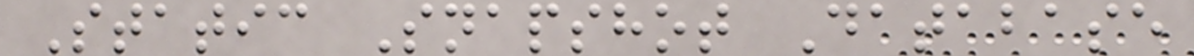Static Snapshot Database
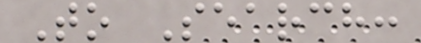To Search:
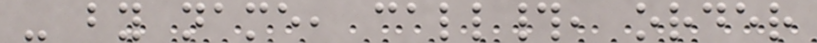- by name, call#, order
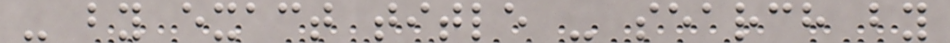- by exact title - search by
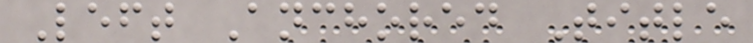Left Anchored Title
